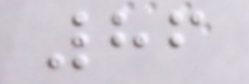86
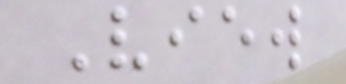View
